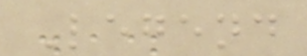Legend
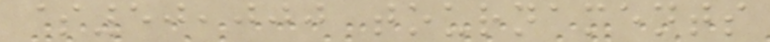$50,000 tournaments
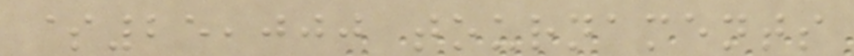$25,000 tournaments
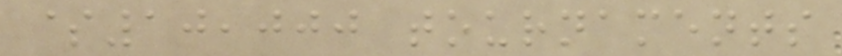$10,000 tournaments
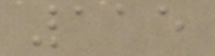115
